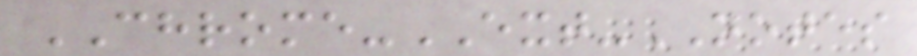CHROME-EXT-NOTES
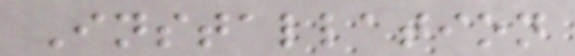Installation
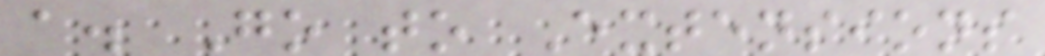a. Go to Extensions
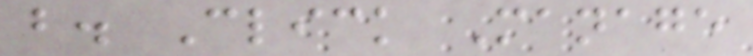b. Click Manage
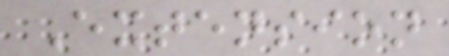Extension
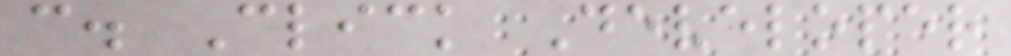c. Click Developer
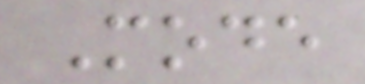Mode
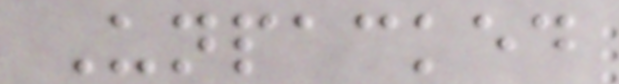Unpacked
